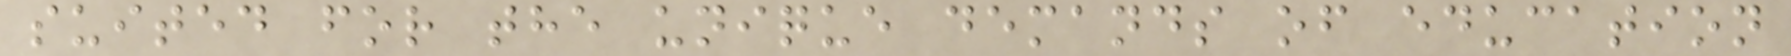suited for the unique demands of education
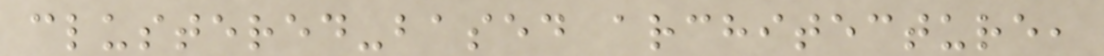clustered-based architecture,
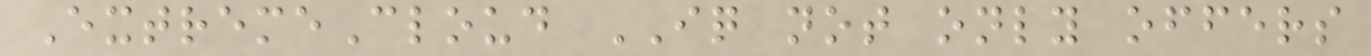ExtremeCloud IQ not only offers
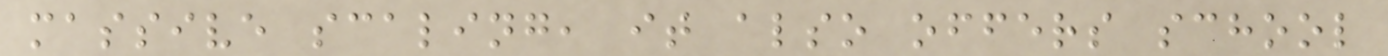massive scaling, it also offers school
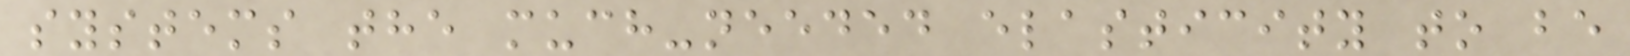systems the much-needed elasticity to be
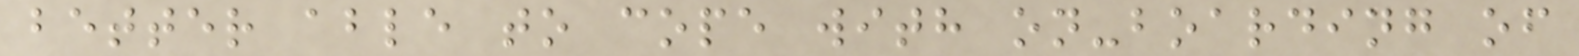better able to cope with on-boarding of
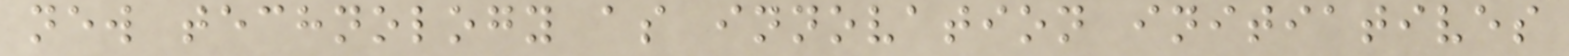new technology as innovation initiatives
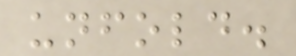unfold.
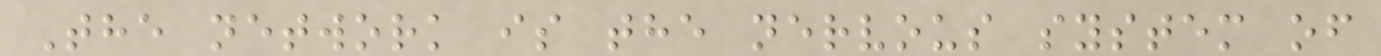The network is the nervous system of
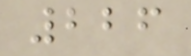226
